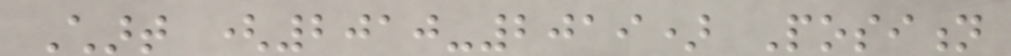Chart (2010-2019) Position
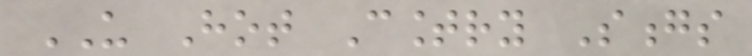US Hot Country Songs
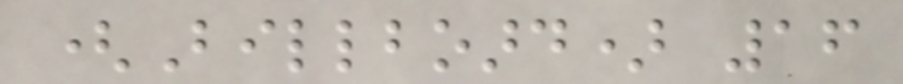(Billboard) 16
